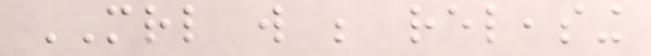MRL will be releasing
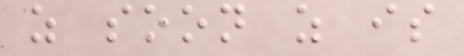as soon as is
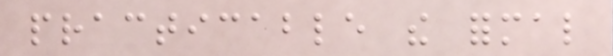practicable the formal
